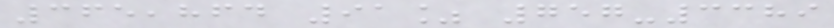365,864 91% 757-3389
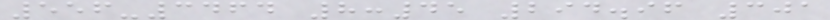556-3464 8:45 294.96 301
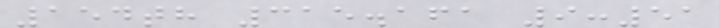154th 315.161 9:51
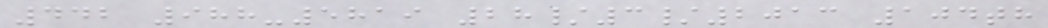442 988-5819 28/3/2013 104th
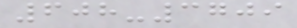608-3709
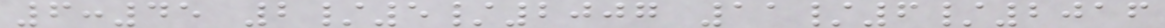6:45 2/5/2007 11/6/2016
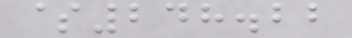$248.22
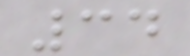34
